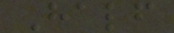Half
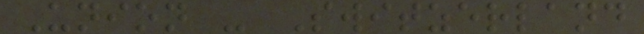Union - Switzerland
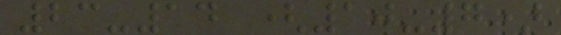23-14 (10-7)
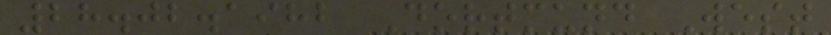28.02.1982 Dortmund West
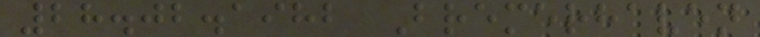28.02.1982 Bremerhaven
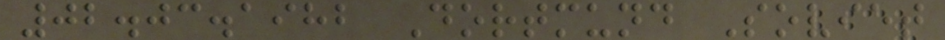02.03.1982 Dortmund Soviet
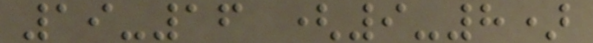19-16 (9-8)
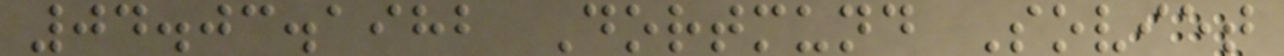04.03.1982 Dortmund Soviet
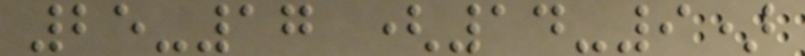25-17 (14-9)
